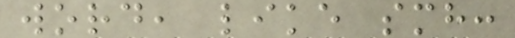word, like smh:
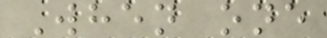When one
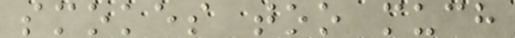smokes too much
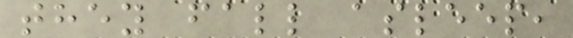they fall asleep,
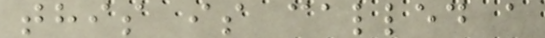this is called a
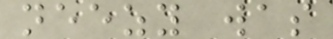neezy was
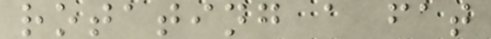rotating a fat
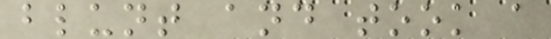blunt and took a
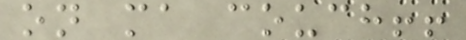on ma couch!!
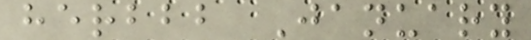herbbb January
